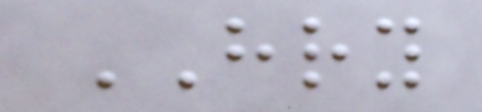HRY
